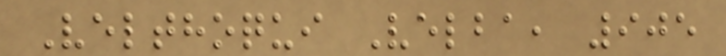Velthoqui Velba, 905
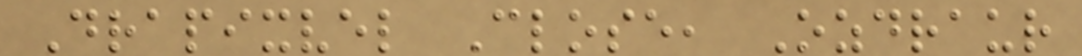Drapixvel Close, Ozdraur
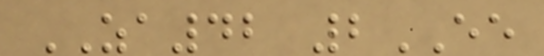ZA42 2EE
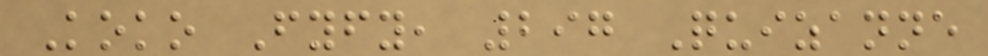Koko Fyfy, 297 Quizanne
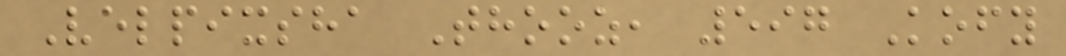Velpixsha Thooz, 597 Kofy
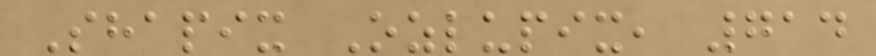Shapix Ozlupix, 714
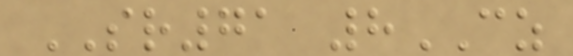SR71 8CZ
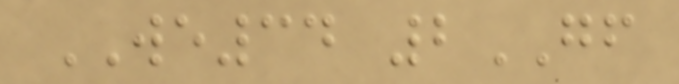WE34 2GF
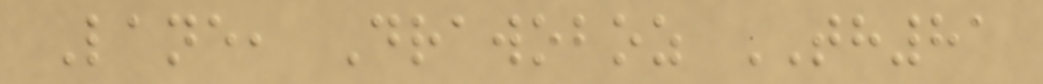Lane, Drawoboz TH81
